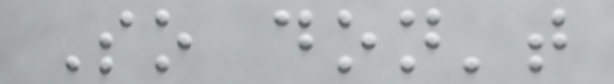So don't
